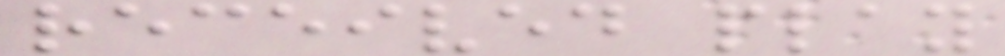received play
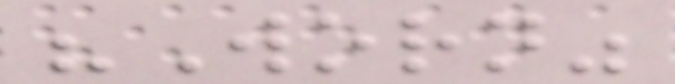"Worn"
